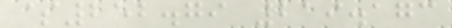$252.79 219.173
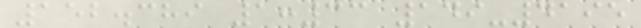152.389 1:33 149-4195
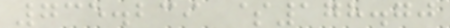735.239 $178.70
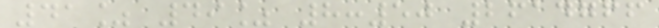41% 49% 8:50 2614766
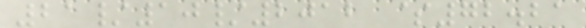21/10/2012 $72.21
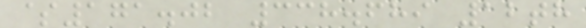$171.02 338.689 12th
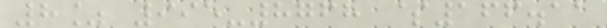8% 995-8768 $166.11
